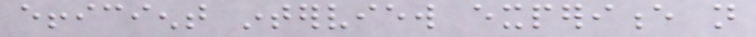efficient interview experience not
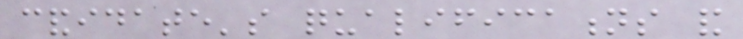candidate's qualifications and
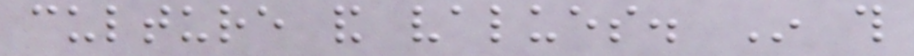culture and values. In this
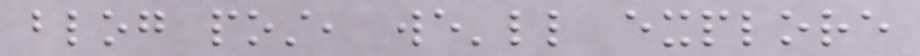blog post, we'll explore
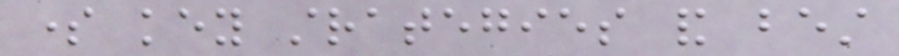some key strategies and best
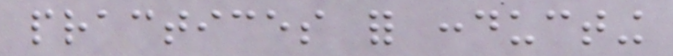practices for conducting
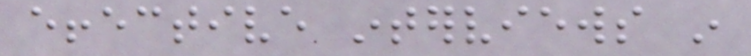effective interviews in
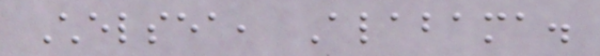Chelsea, Alabama.
